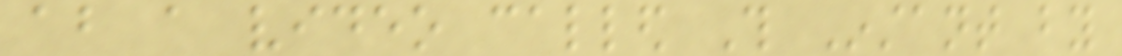about a video called This Instant by
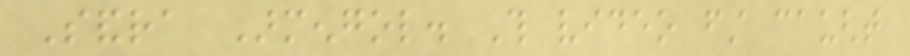Sandra Armengol. This video first caught
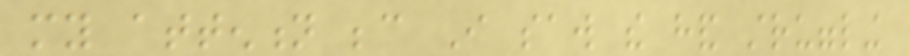my attention because I saw the hand struggling
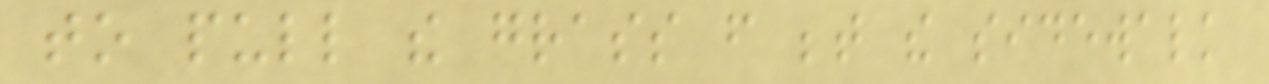to pull the grass from between the sidewalk
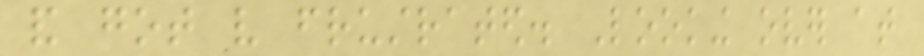and got very frustrated. Looking over at
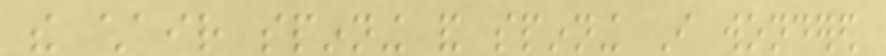the chair spinning and spinning I wondered
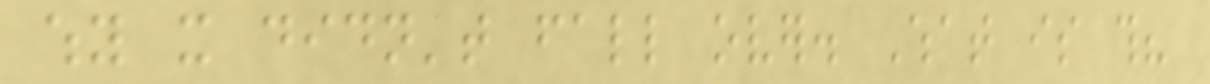why it didn't fall over. What is this?
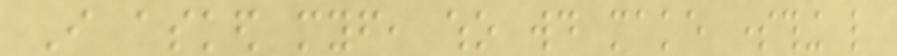I asked myself, who would make something like
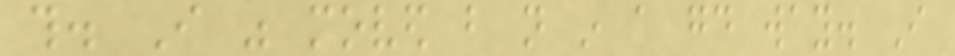this. I was moved but not in a good way. I
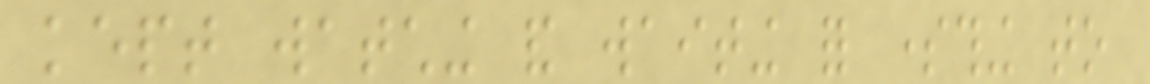kept watching and waiting for something to
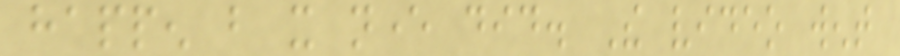happen but it never did. The video went
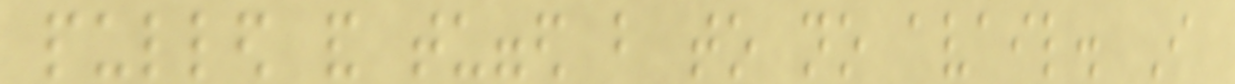pulled and tugged but to no avail. I
